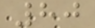80
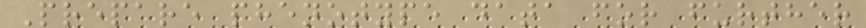Prepare phenotype data for further
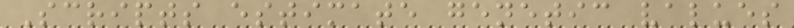Scripts estimate genetic values
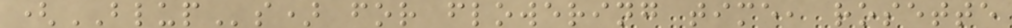(BLUPs) for flowering time, rosette
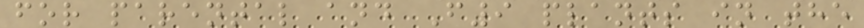for parental and F9 plants in the
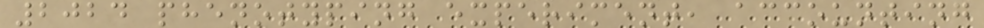2024 phenotyping experiment, accounting
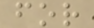for
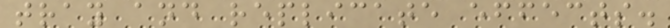tray and replicate effects.
